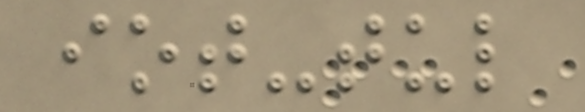iot-tul
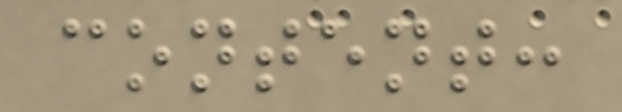content:
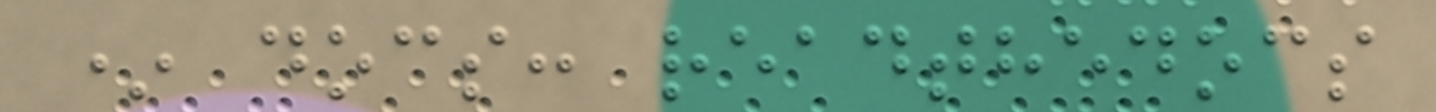* docs: readthedocs
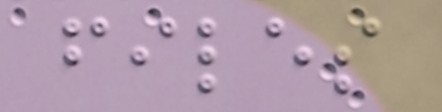files
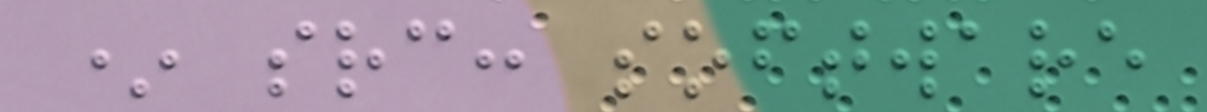* src: software
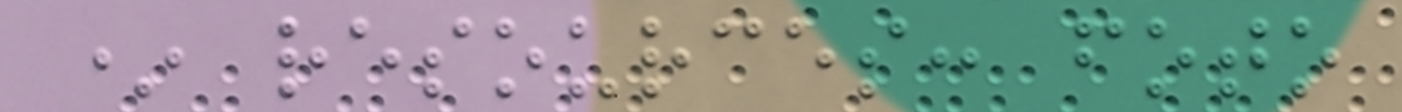* resources: foto
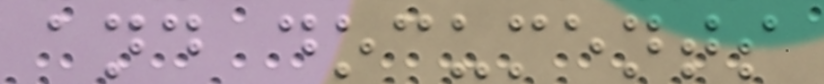and documents
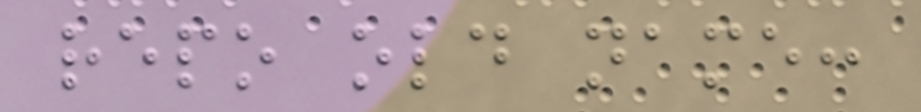repo old name:
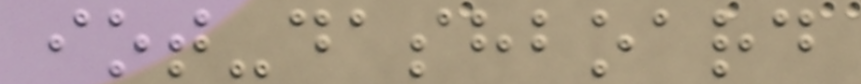iot-dashboard
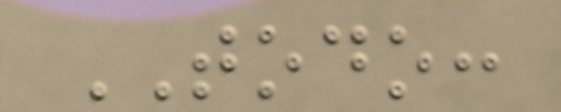TODO:
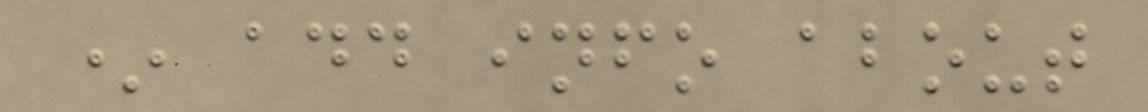* add info about
